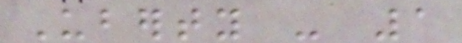Uberty - 1
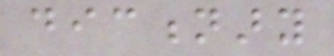dictionary
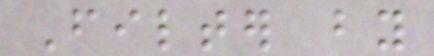Filter by
